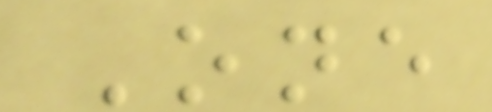One
